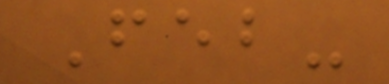Feb-
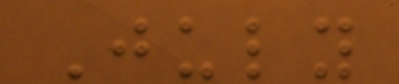July
